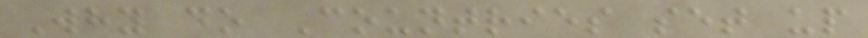Why do Countries set up
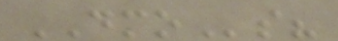DMOs?
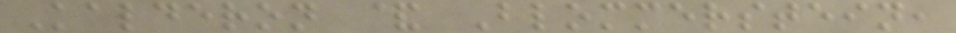Kalderon & Blommerstein,
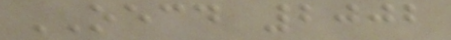OECD 2002
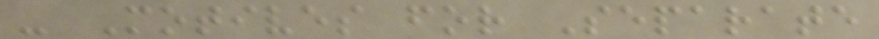- Motives for Separate
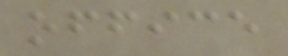office
